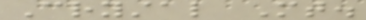Crystal Mt.
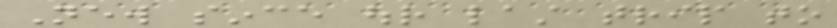New since our last trip to
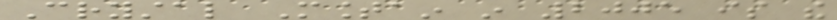Crystal Mountain in 2005 is the
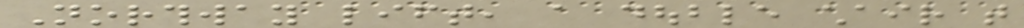Northway lift, a double chair that
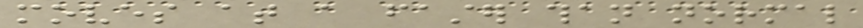moves at a faster than normal
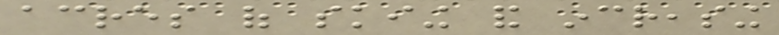acres of skiing and increasing
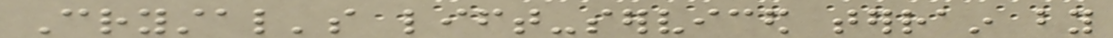Crystal's lift-serviced terrain by
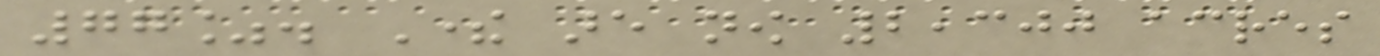77%. There are now 2,300 acres
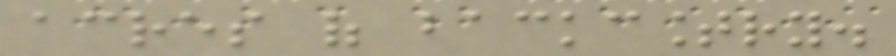acres of backcountry.
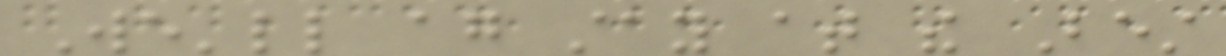We'll again stay at the Best
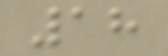18
